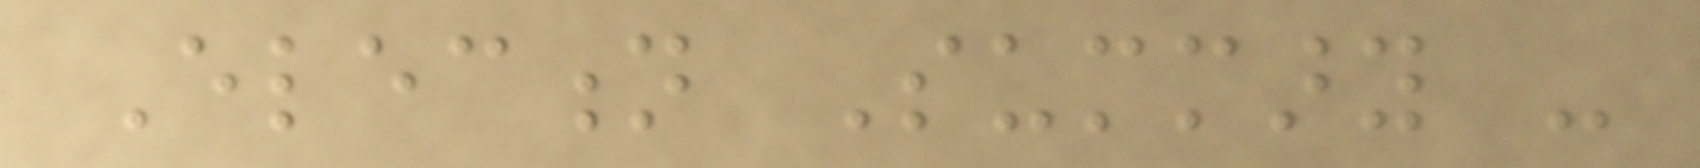Election Summary -
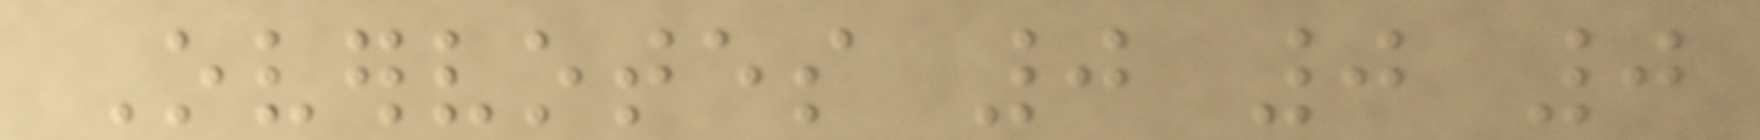Overvotes 0 0 0
